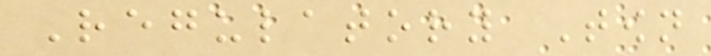Regulatory Town
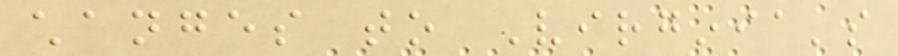changes to Virginia's
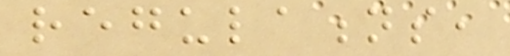regulations,
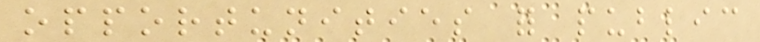opportunities for public
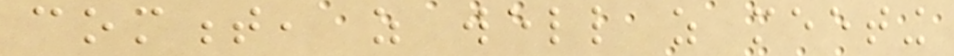comment, as well as meeting
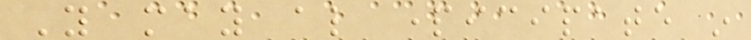You may also participate in
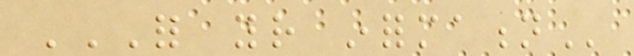FOR YOUR INFORMATION
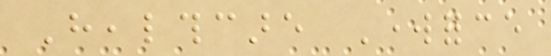Healthcare Workforce
